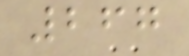267
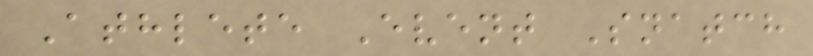Athlete Event Snatch
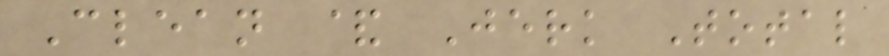Clean & Jerk Total
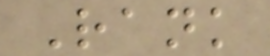Rank
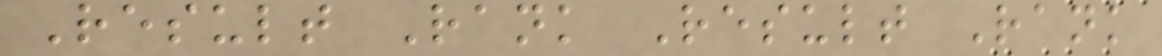Result Rank Result Rank
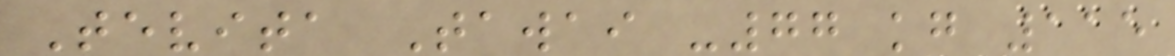Tevita Tawai -77 kg 115
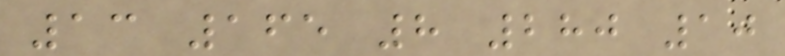13 165 8 280 10
